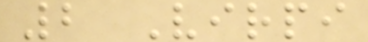2 Virpi
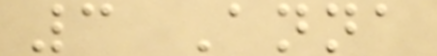3 Anna
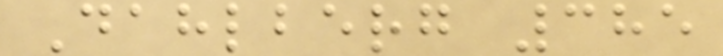Dahlberg 385
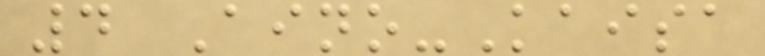4 Aino-Kaisa
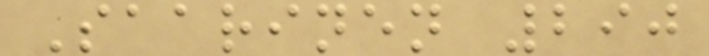Saarinen 290
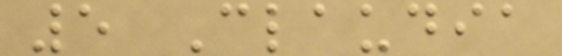5 Claudia
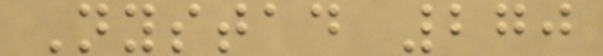Nystad 270
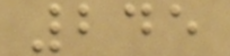245
